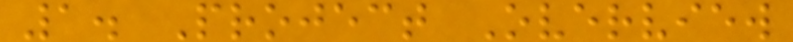1. Project Overview
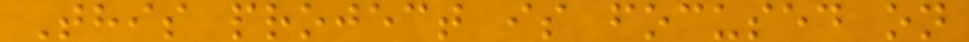This project is focused on
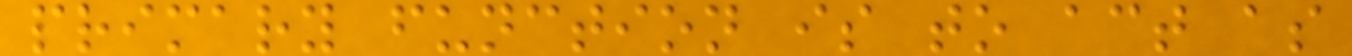primary function is to act as
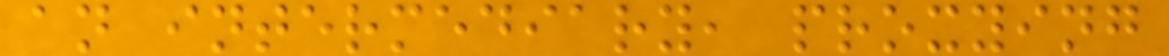an intermediary, proxying
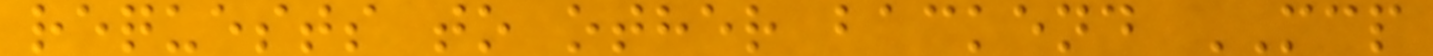requests to other backend MCP
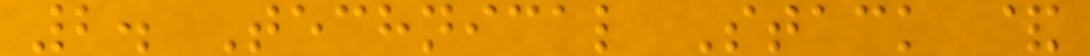2. Technical Stack &
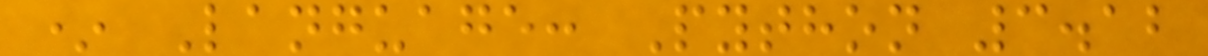* Language: Python 3.12
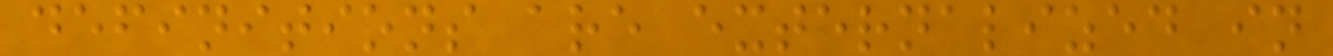definitions are externalized in
